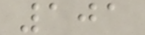101
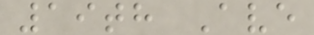19th Ave
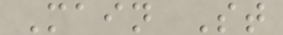Main St
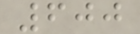600
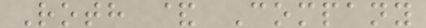Roth & Company
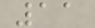11
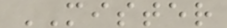MISTER
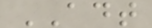ADT
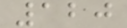120
